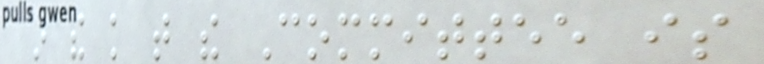in the knowledge that the Committee is
